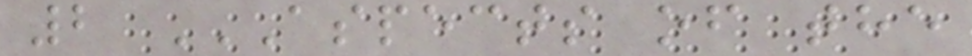2 ASPECTS OF THE
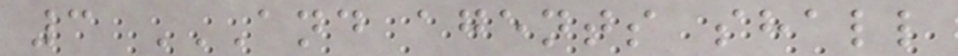3 AND AGENTS SHALL
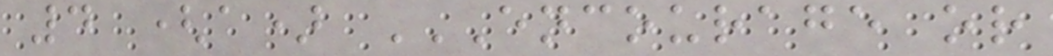4 (a) ENCOURAGE OR
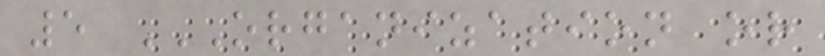5 ORGANIZATION OR
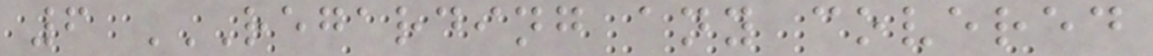6 REGARDING ANY COVERED
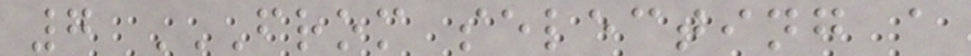7 FROM SELECTING A
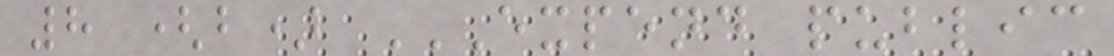8 (b) EXPEND PUBLIC
